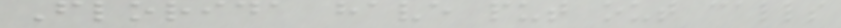Florida have put out calls
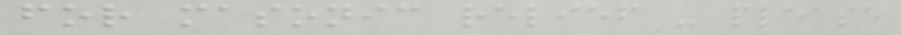for masonic relief - please
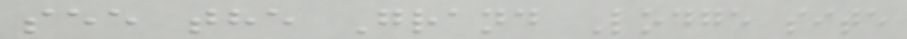see the Grand Lodge site
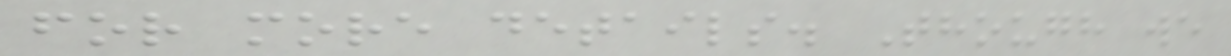for more details. Though we
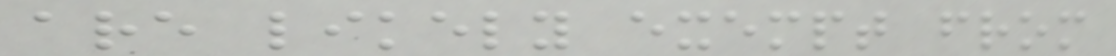are likely exempt from
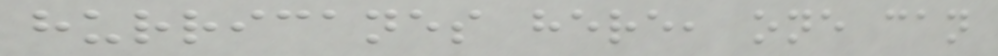hurricanes here, one can
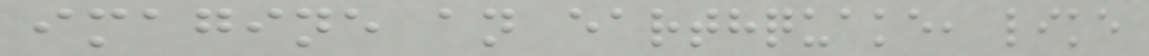imagine an earthquake, like
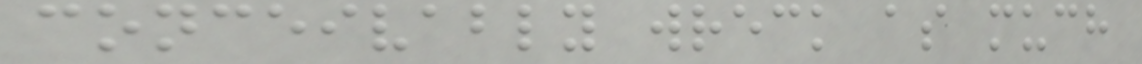conceivably wreck as much
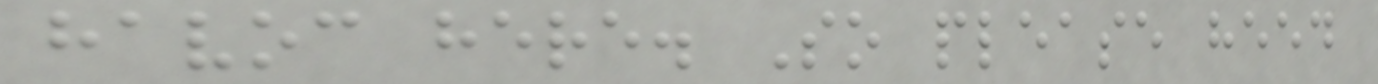havoc here. So please heed
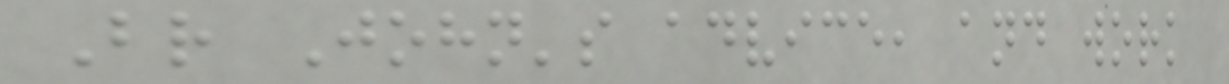Br John's advice, and work
